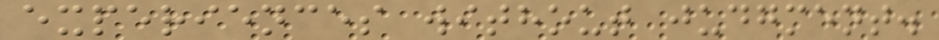experiences without judgment.
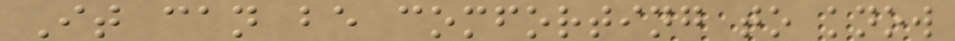It can be comforting to know
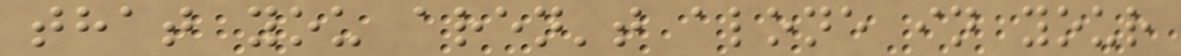that you aren't alone in your
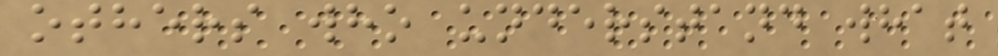others who understand what
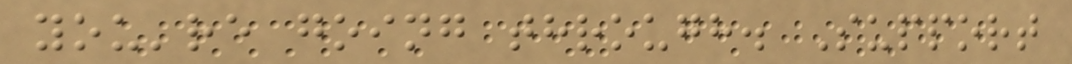you're going through. Support
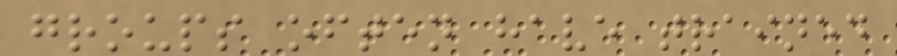groups often have trained
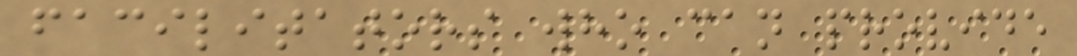facilitators who can provide
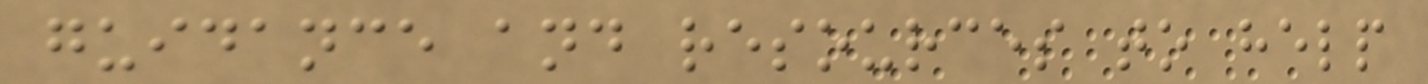guidance and resources to help
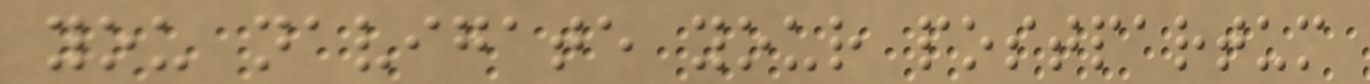you navigate your postpartum
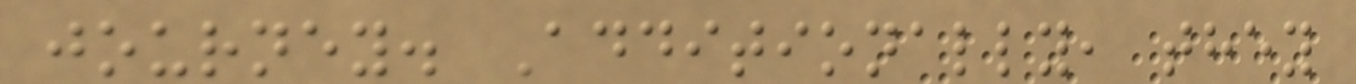journey. Additionally, they
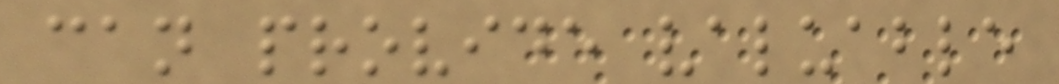can provide valuable
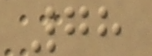78
